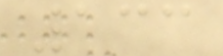133
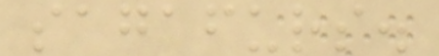sagafurs.
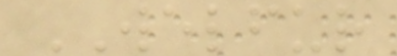WELFUR
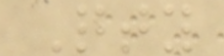Qty
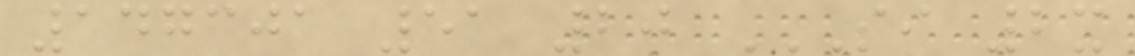147301 51 20 SI 2X
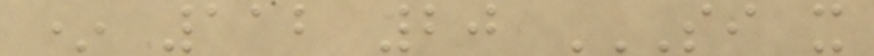* 112 20 SI X
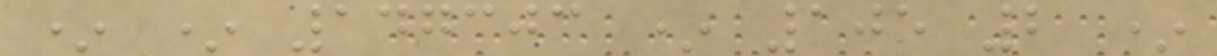* * 147303 * 105 2 *
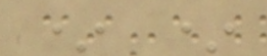* *
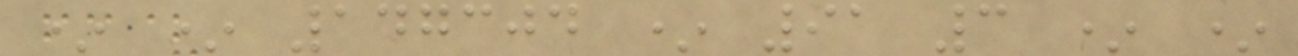* * 147304 * 91 3 * *
